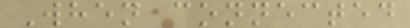When connected
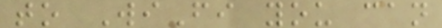to WiFi you can
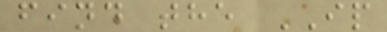find the IP
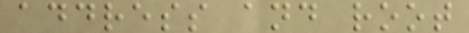address and root
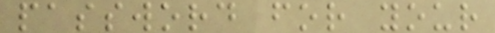password for your
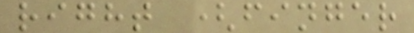right (finger
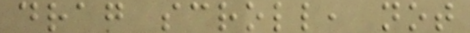drag scroll, not
